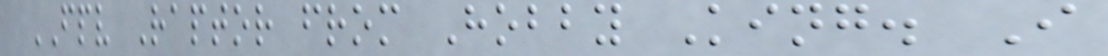FPV Raptor from Hobby King. I
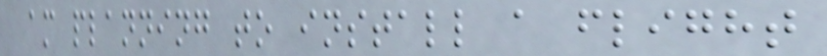am planning to install a flight
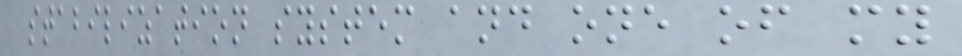stabilization system and one of my
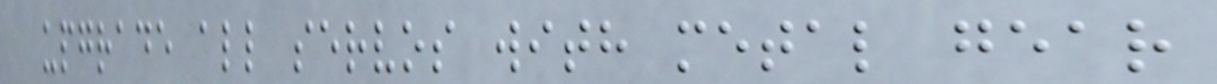upgrade all servos with metal gear
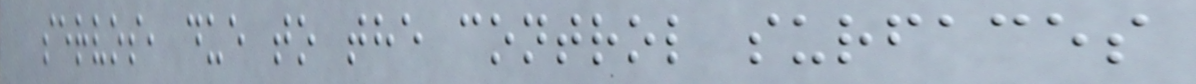servos, due to the control surfaces
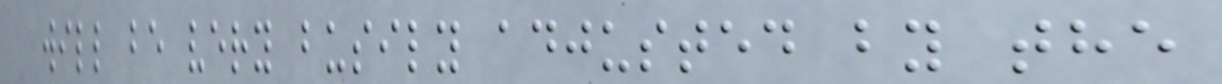will be very busily adjusted by the
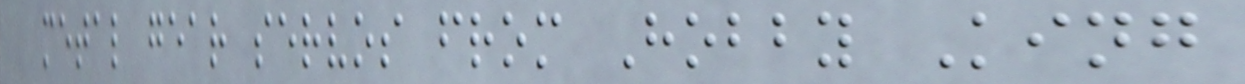metal gear servos from Hobby King
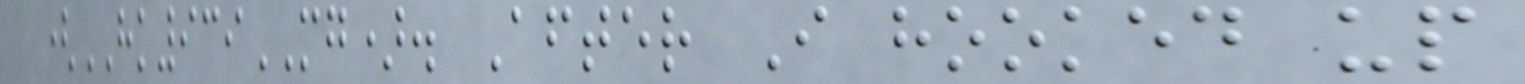(HK939MG). After I hooked up
